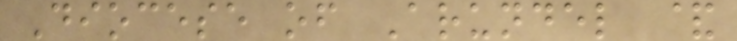Diocese of Arundel &
